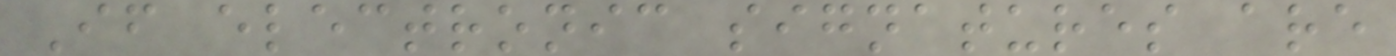If electronic signatures are
